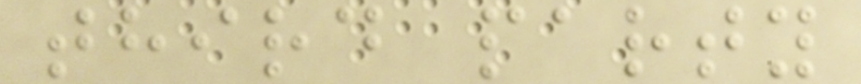third party
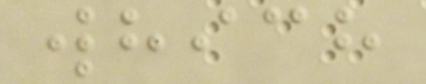which
